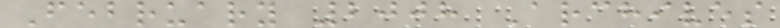February 2008 Archives
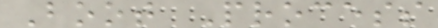Boot Process
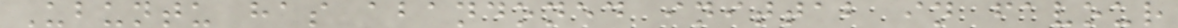Ubuntu has abandoned inittab in favour
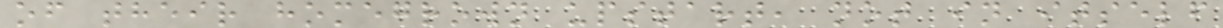of their homegrown upstart, not in itself
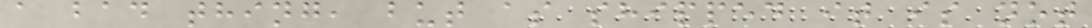a bad thing, but as shipped it is not
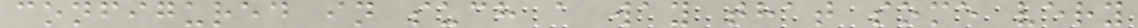configured in such a way that some very
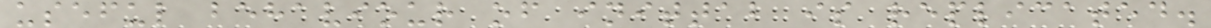useful behaviour of inittab is replicated.
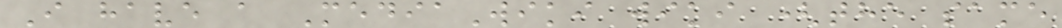I have a MediaWiki wiki (the same
